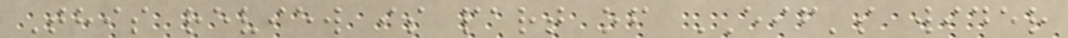This review is part of EIF's wider
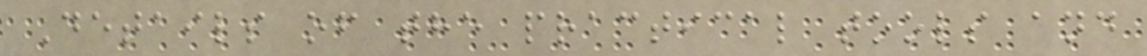Details of the practical tools and
